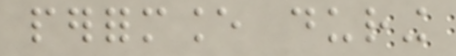performance during
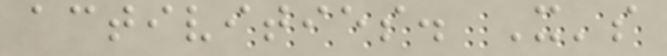activities. It's
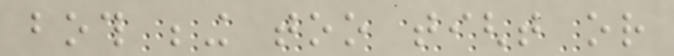both being too tight or
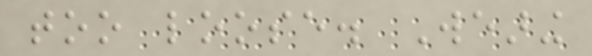too loose. Wearing
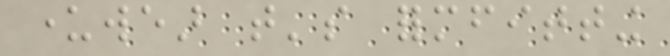underwear that's formfitting
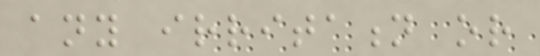any irritation or
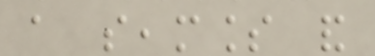a seamless and
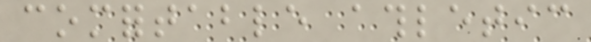comfortable athletic
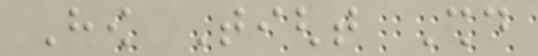How Tight Should
